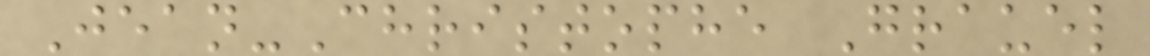Jean-Christophe Grauel
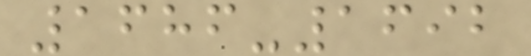1686-1692
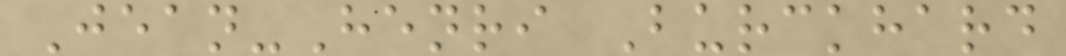Jean-Henri Burckhard
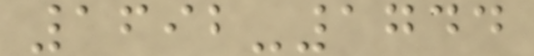1692-1744
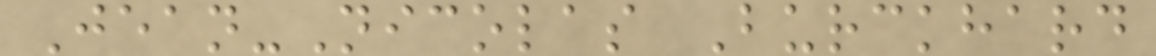Jean-Nicolas Burckhard
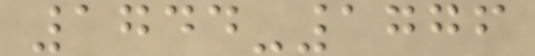1744-1776
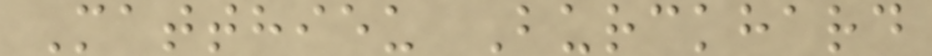Matthieu Burckhard
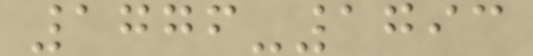1776-1793
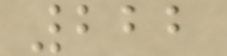222
